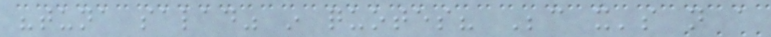"tuna salad" in quotes? Because it's not a
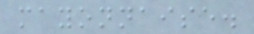mayonnaise.
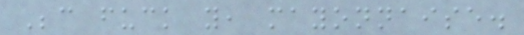Because fuck you, mayonnaise.
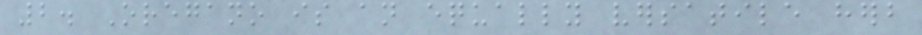2. Oregano is an equally versatile herb
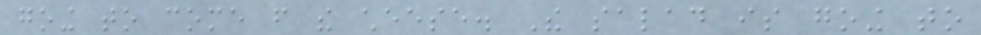going to come from the cheese. The salad is going to
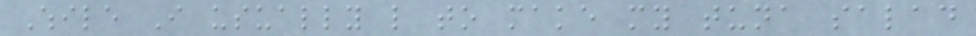While I usually like to make my tuna salad
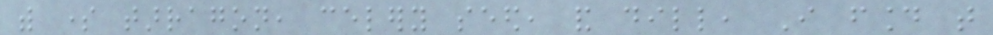with some tarragon, celery seed, and dill, I found that
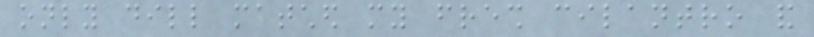only dill matched my fresh cilantro and
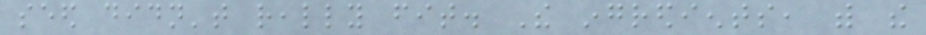seed didn't really fit. The ingredients, with the
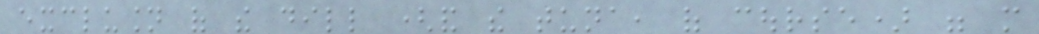exclusion of the dill (and the tuna, of course) were more
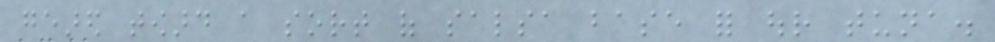geared toward a sort of salsa base for our tuna.
